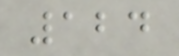124
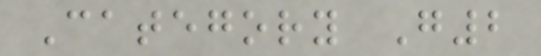Category G2
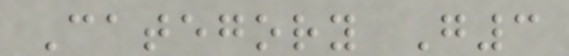Category G3
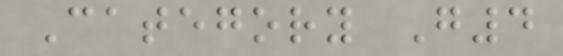Category G4
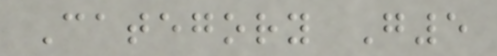Category G5
